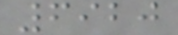6920
